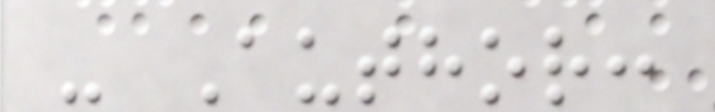- Author:
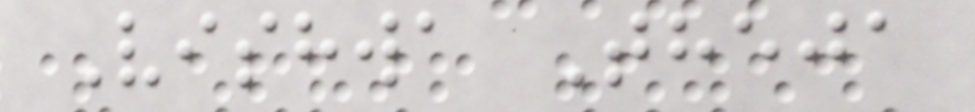Vishwa Theja
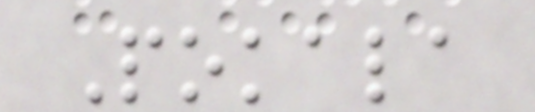Pokala
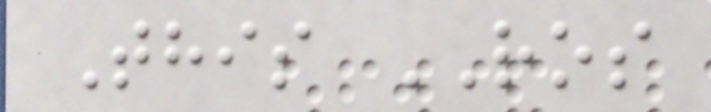This ROS
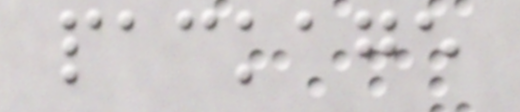package
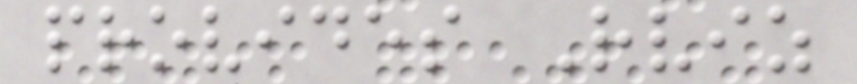provides Rviz
